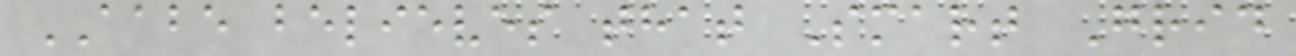AABE believes that Smart Grid
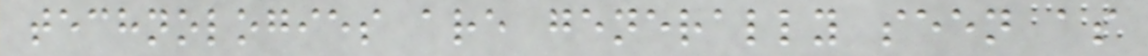technologies are generally seen as
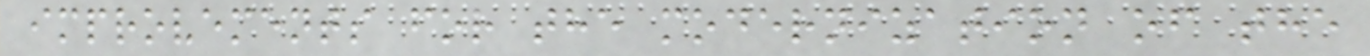improvements for the modernization of the
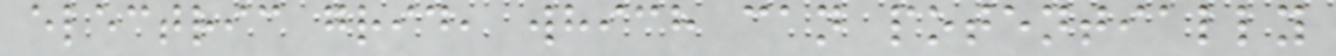electric grid, which can potentially
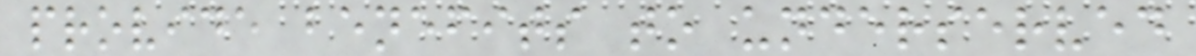provide benefits to underserved
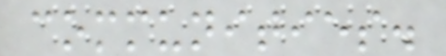communities.
